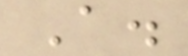A.
